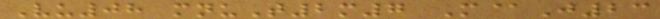Vu08 mnuT2m7 M@J23
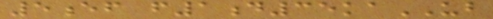5ef f1d35kaUB
